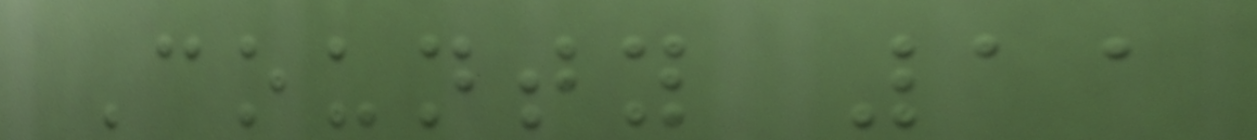County 11
